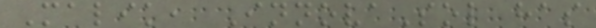Malik, InnovaSol has
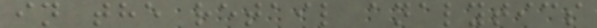in the retail analytics
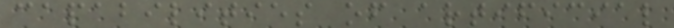capabilities of artificial
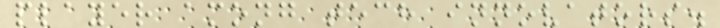player among tech innovators.
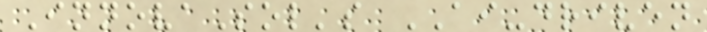InnovaSol's AI-driven
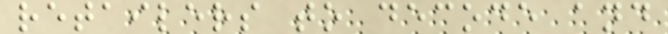retailers to decode and
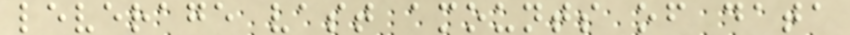leverage vast amounts of data
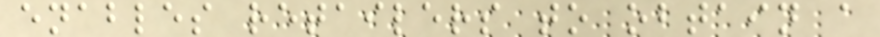enables retailers to obtain a
